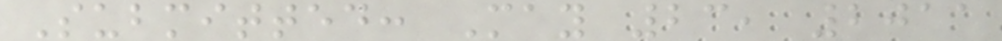Submitted: May 23, 2011
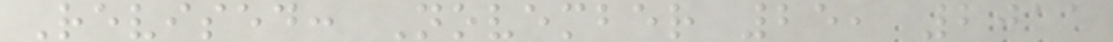Revised: November 25, 2011
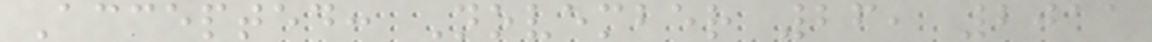Accepted: November 26, 2011
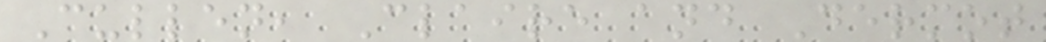Cullen, Claire and Dermot
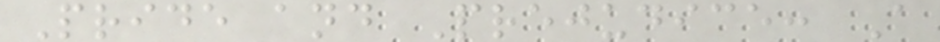Pride and Prejudice: A
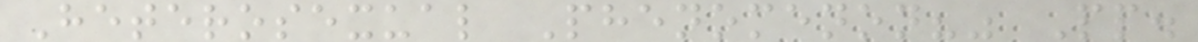Heterosexual Phenomenon?" Pp.
